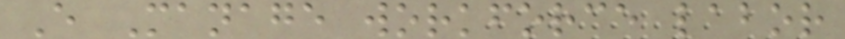E Manage workforce labor
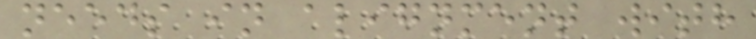needs in alignment with
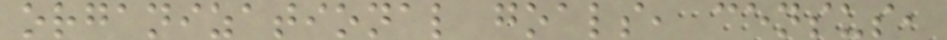organizational goals, census,
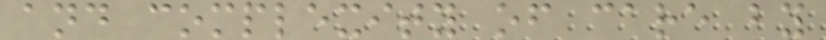and complexity of care by
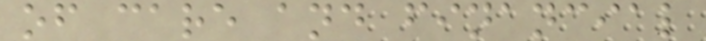of care and financial
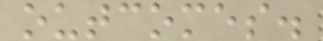outcomes.
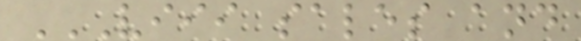VIII SALES AND
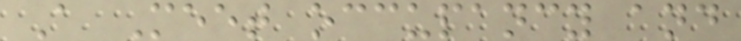A Meet occupancy and
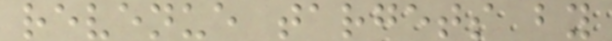revenue targets by
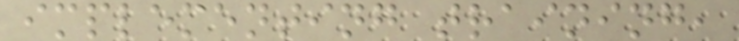implementing training,
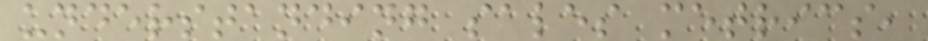understanding sales metrics,
